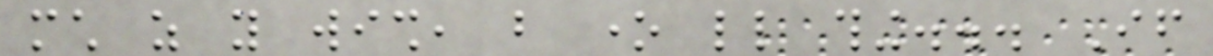much as you wish, but one little thing... If
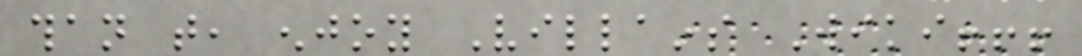than that, enjoy Villains Wiki!!!
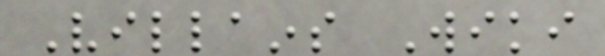Villains Wiki
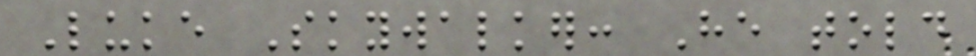Luke Skywalker: He told
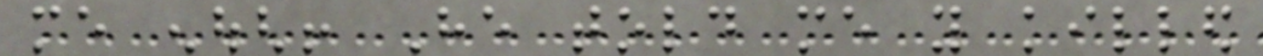me enough! He told me you killed
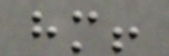him!
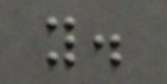you.
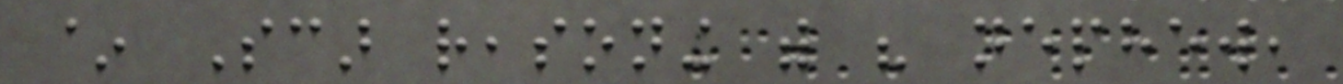~ Scar reasoning with his nephew,
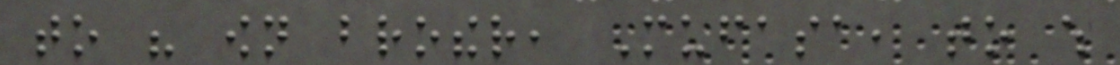to his own brother, Mufasa, to which
